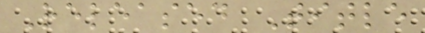Released Title
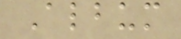Album
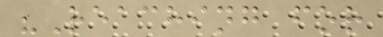"Reaching for
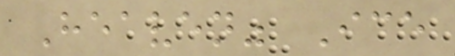Heaven" Ice
